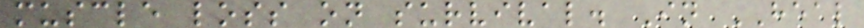muscle loss on survival. In HEAL
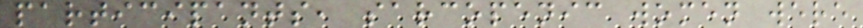participants, sarcopenic women were
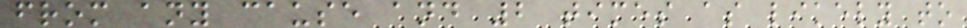from any cause and 2 times as likely to
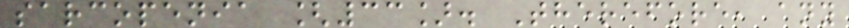sarcopenia [33]. Therefore, any
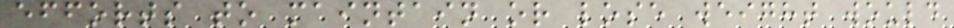efforts to maintain or lose weight would
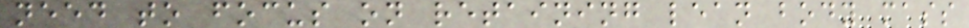need to focus on retaining lean body mass
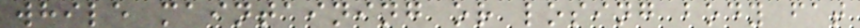while maintaining or losing body fat
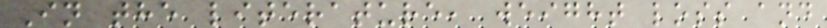In the literature, weight loss and
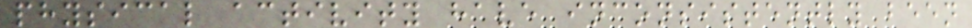physical activity have inconsistently been
